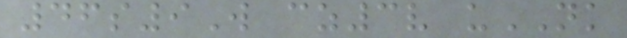46s9W cz3v uNK
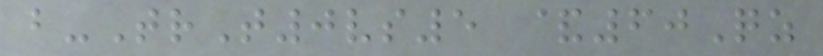b-TrT0vs5 &60Qz
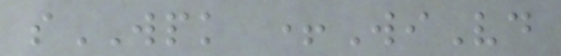sWPK +WiVd
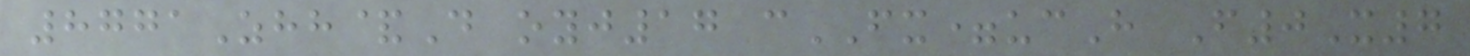8771Zhh&D oyj17 cFX=ucH F0X7
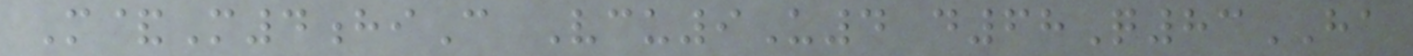M&M4hiC Vcu9U4 d68Q83HA
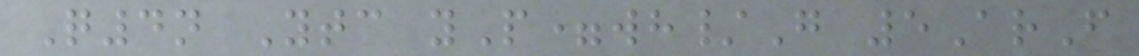Q4n Ytc yP=wh/G 5ArF
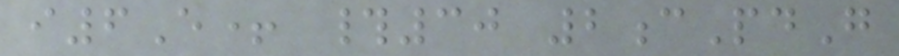i6E+ #30 2cPdG
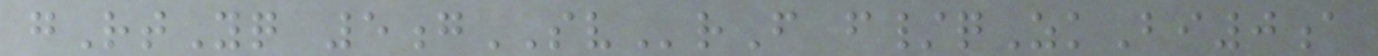gRtYq 5gSVrF f/qZkBi0a
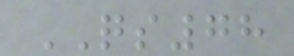QS78
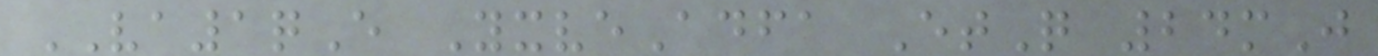VA1qE YxveAdfa EtQ 24mJ
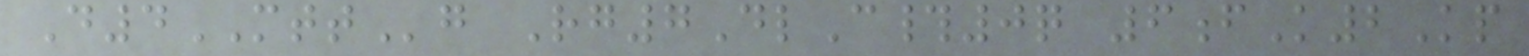D4MTTg Rg7DlC#0q 6fK2Kp
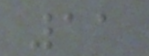11
